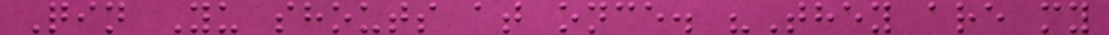Qin Yu shouts at once. "They are my
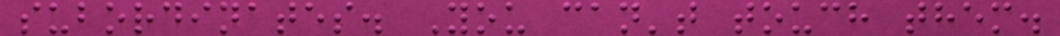subordinates. You can't touch them.
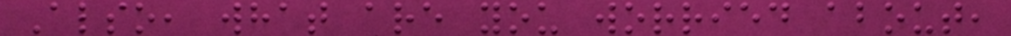Also, what are you worried about,
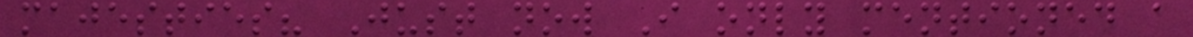majesties? Just now I only mentioned a
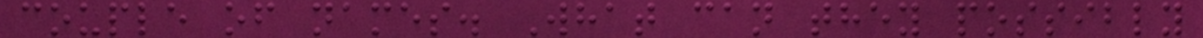couple of names. What can they possibly
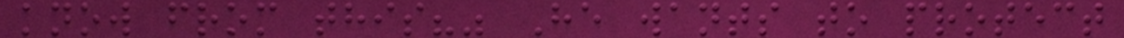know from this?" He wants to protect
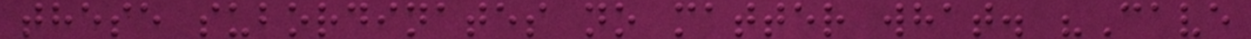these subordinates no matter what. "Cave
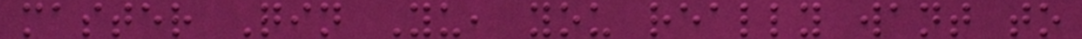master Qin Yu, you really want to
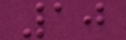10
